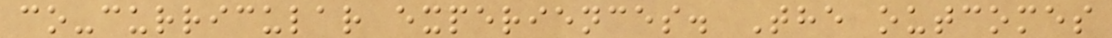co-curricular experiences. The outcomes
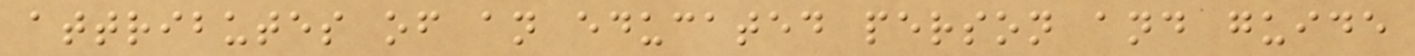attributes of an educated person and guide
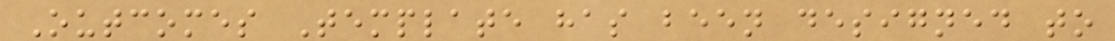Outcomes Template has been designed to
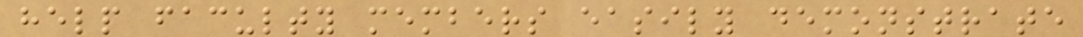help faculty members easily demonstrate
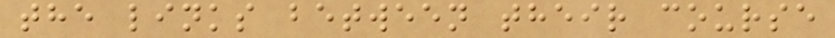the links between their course
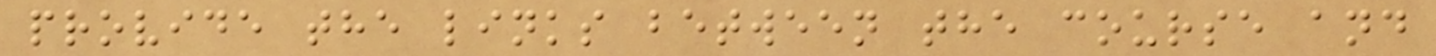provide the links between the course and
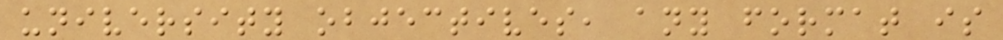university objectives, any format is
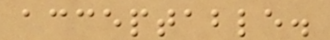acceptable.
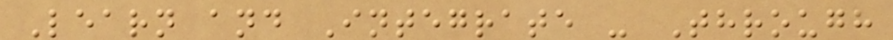Learn and Integrate - Through
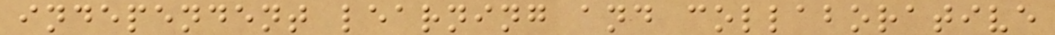independent learning and collaborative
